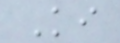Ki
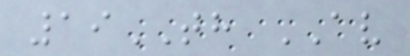19TH AV
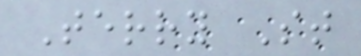Terry St
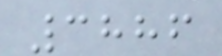3886
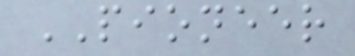PIONEER
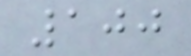100
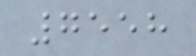7558
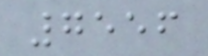7556
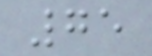75
